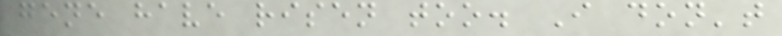gene have risen too. I don't
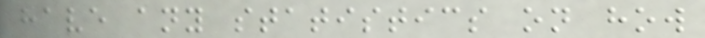have any statistics on how
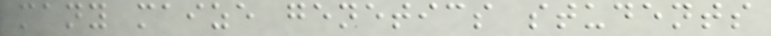many maize genetics students
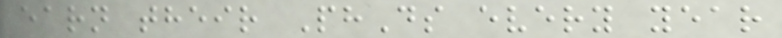earn their PhDs every year
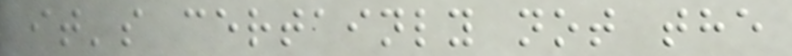it's certainly not the
